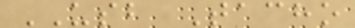USB Tacho
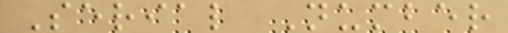Serial Number
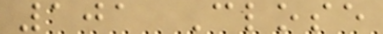101 Close
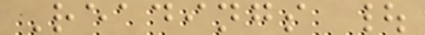Readings |
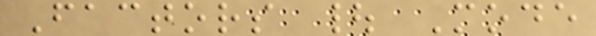Factors | Mode
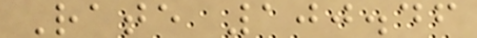Rate 100.46
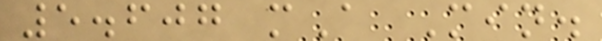5.607 mA Min.
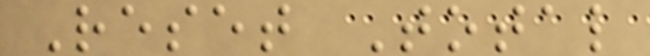Reset Total
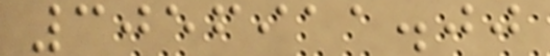3056911.00
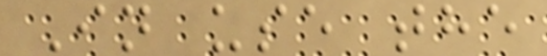In use the
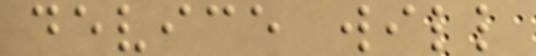device will
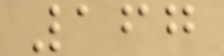167
